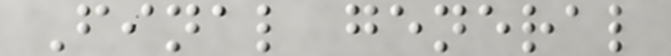Final general
